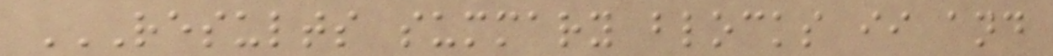RESULTS SUMMARY BLOCKS II AND
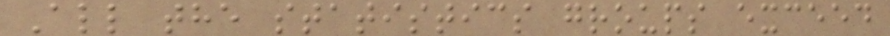All the statistics groups exceed
